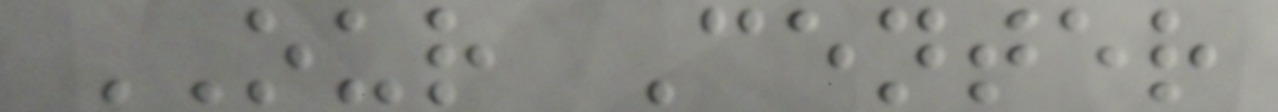OUR Center
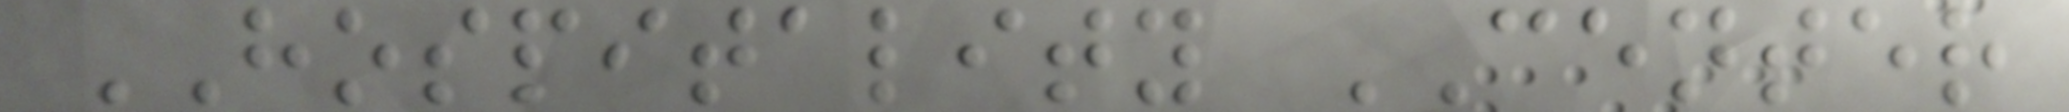HOSPITALITY CENTER
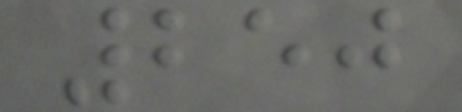250
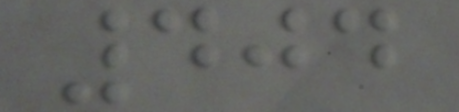404
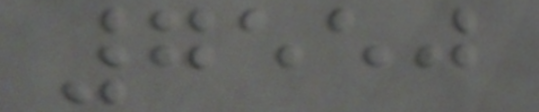7550
